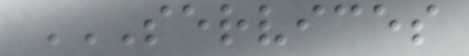SERVICES
